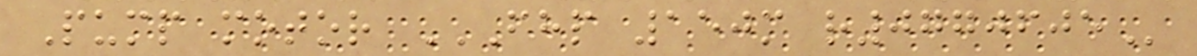Pump motor FHP 150M R0770605
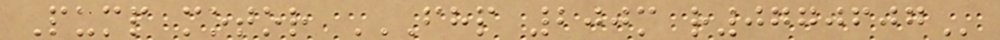Pump motor FHP 200M R0770607
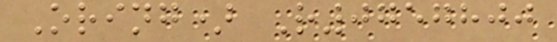Oring) R0757800
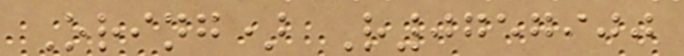Oring) R0757900
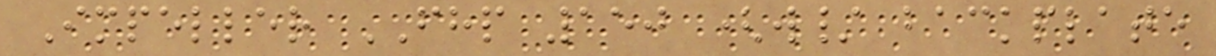Impeller FHP 150 (w/ backplate
